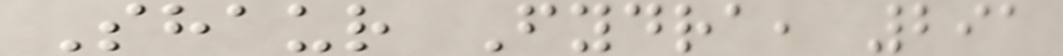Shaur Fydra, 291
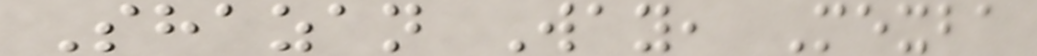Shazan Way, Mexba
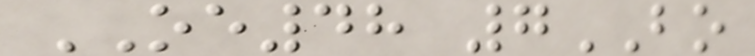OE48 7BO
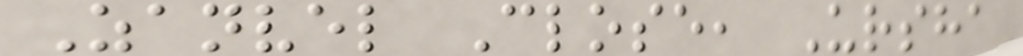Zanvel Close, Ursha
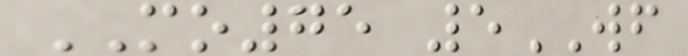MO75 5WF
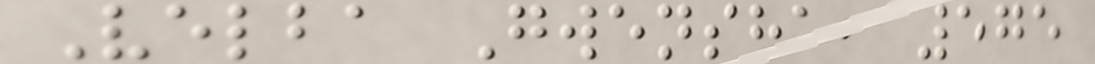Velba Gwensha, 575
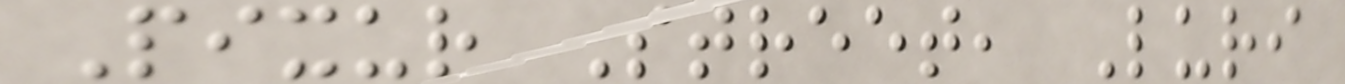Pixur Street, Luri
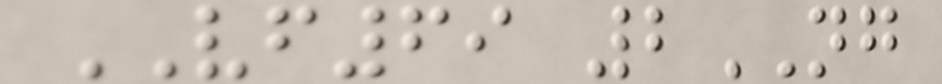VF69 2NG
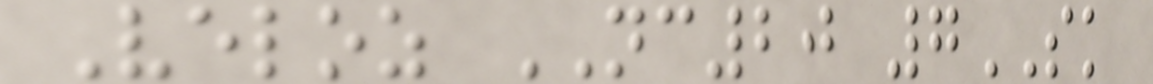Veloz NC20 7SK
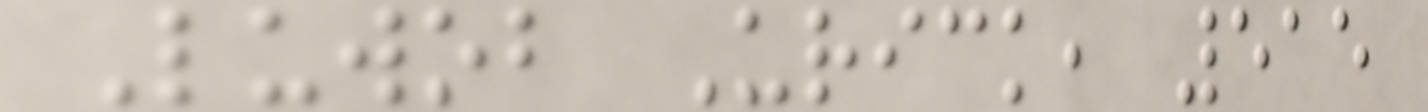Luwob Urick, 515
